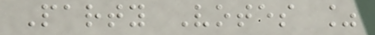Party Votes %
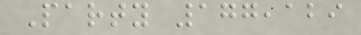Party 177,129
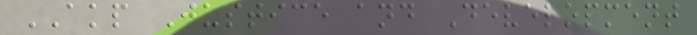AKP Justice and Development
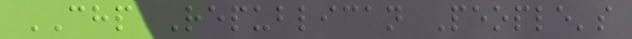CHP Republican People's
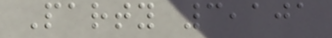Party 3,101
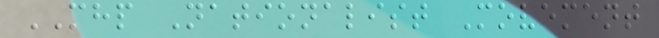MHP Nationalist Movement
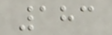183
